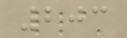203
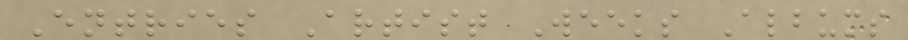Entries Artist Weeks Albums
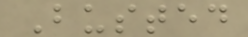Busted
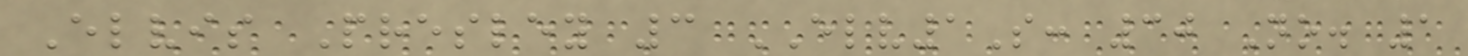Elvis Presley 3 ELV1S: 30 No. 1
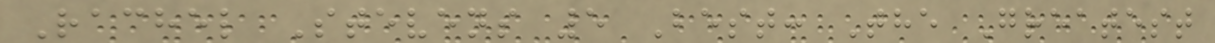Rachel Stevens 5 Best: The Greatest
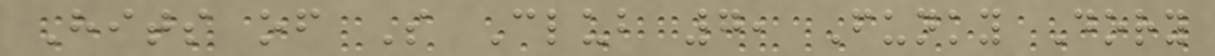Hits of S Club 7, Funky Dory
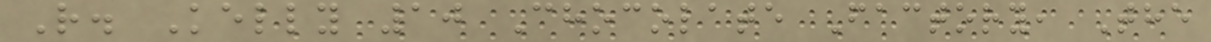R. Kelly 10 Chocolate Factory, The
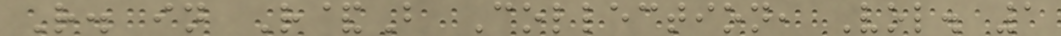R. in R&B Collection, Vol. 1
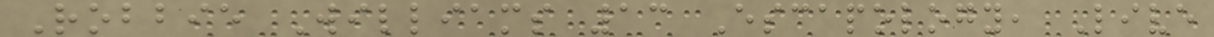Robbie Williams 13 Escapology, Live
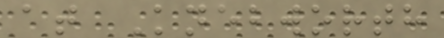at Knebworth
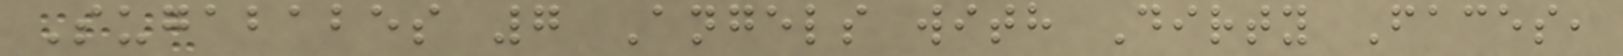Sugababes 7 Angels with Dirty Faces,
